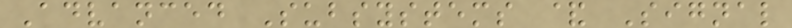Advanced Subsystems & Signal
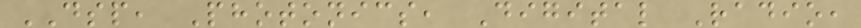DSP, Photonics, Digital Radio,
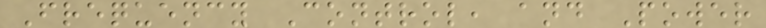Frequency Control, and Power
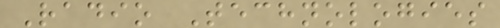Radio Technologies
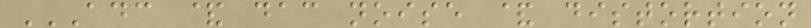ADC & DAC NOISE & DISTORTION
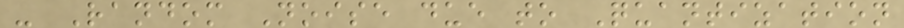- Random Noise due to Quantization
